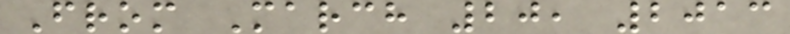From March 20, 2013
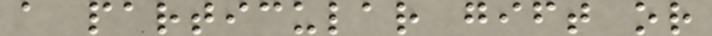a particular gift or
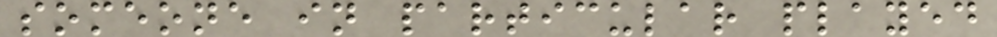someone in particular played
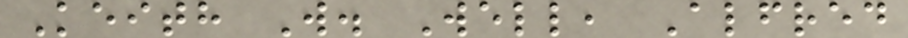Keith W. Well, Alfred
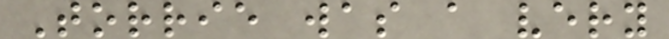Torrie was a very
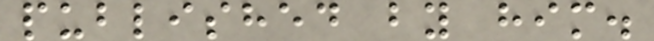published by him.
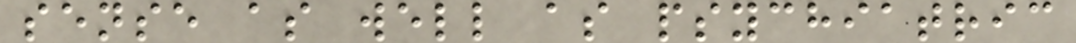sense as well as psychiatric
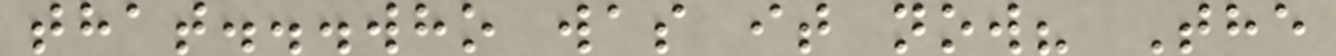that...who was it now? The
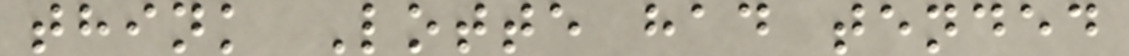think Lotte had tended
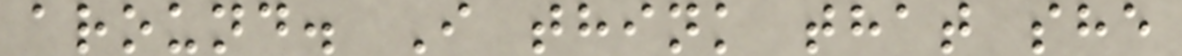around. I think that she
